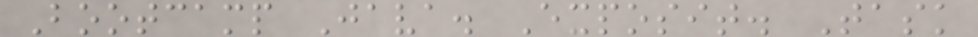Bootcamp Java. Exposit. Task
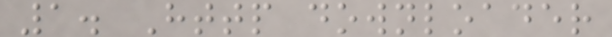1. Http downloader
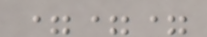===
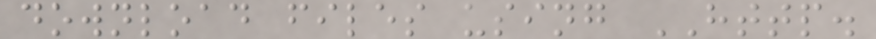download files using HTTP.
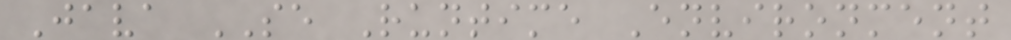Java SE Runtime Environment
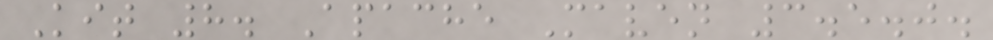Kit 8. Apache Maven 3.5.0.
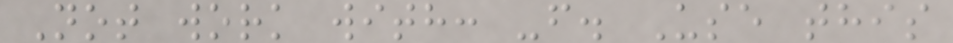Not work with: -f. Use this
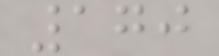170
